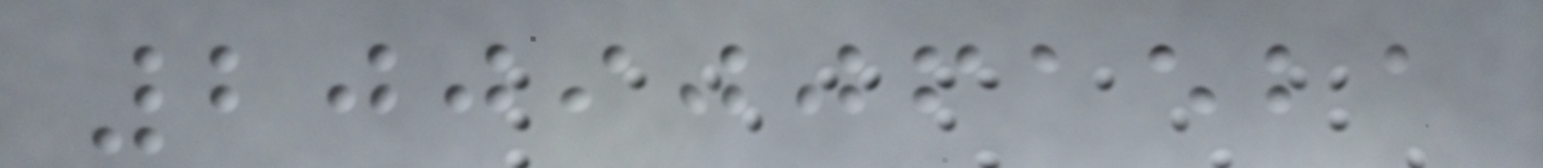20090061521
